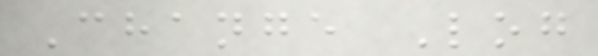Change Log
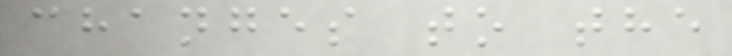changes to the
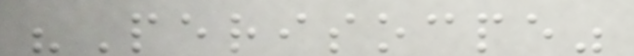"Perisocpe"
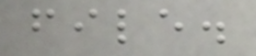file.
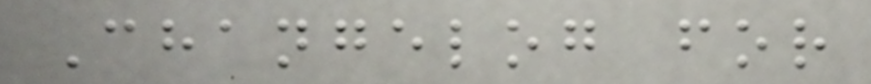Changelog for
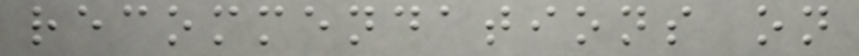recommendations on
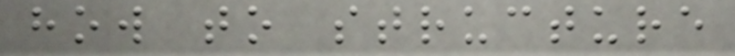how to structure
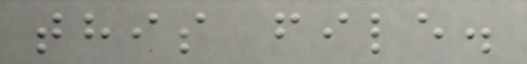this file.
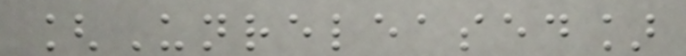[Unreleased]
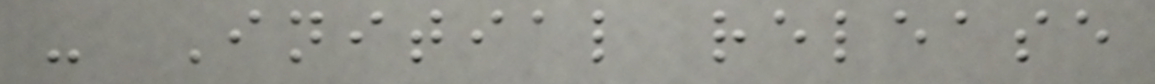- Initial release
